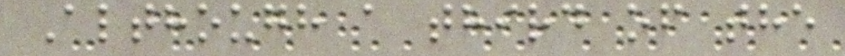Although a third of the
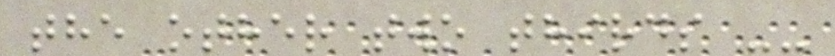the other two thirds --
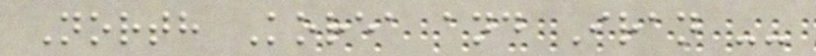North Korea and Iran --
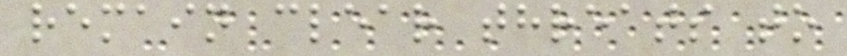remain clear threats to
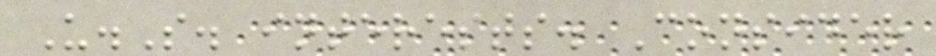U.S. interests. Consider
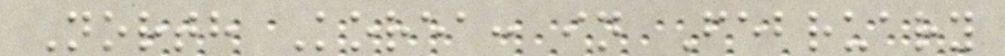North Korea: in February
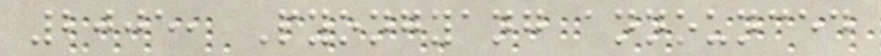2005, Pyongyang announced
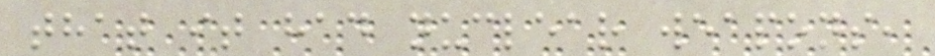that it had nuclear weapons,
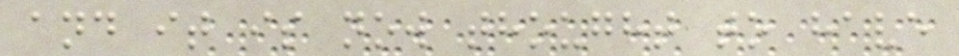and it is now thought to have
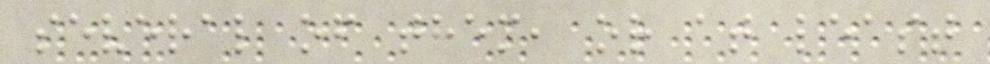several of them, or at least
